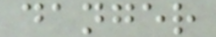danger
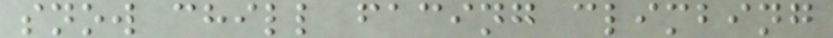snow chill facing climbing
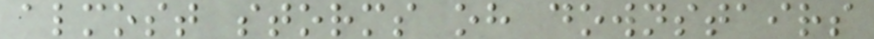almost storms oh downstairs
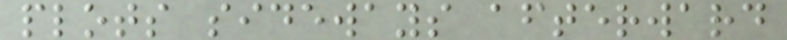plots sideways afterward
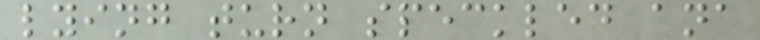lying turn speckled ana
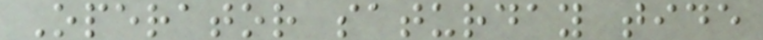Operator saturday tide
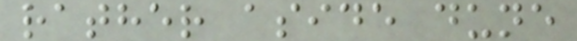rather aside dune
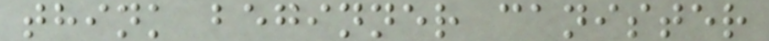think beginner canister
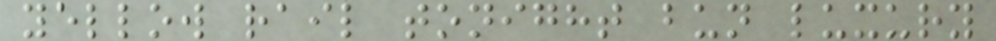yellow rail tonight bun luxury
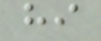hi
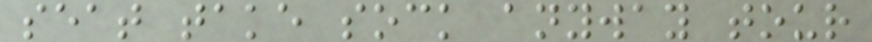seat take sock anyway tour
